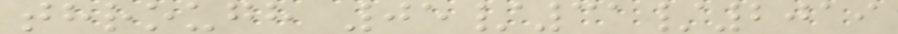through 05/31/2019
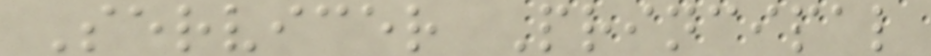Servicer Principal
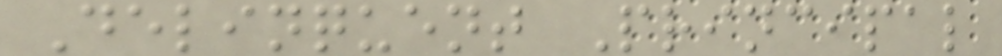Delinquent Principal
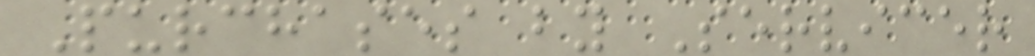Purchases by Servicer
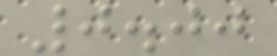0.00
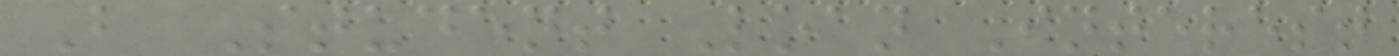B Student Loan Interest
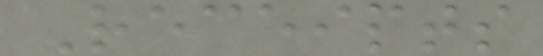Receipts
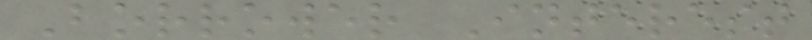Borrower Interest
